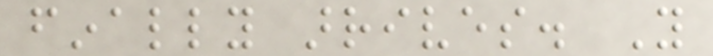finally arrives. You
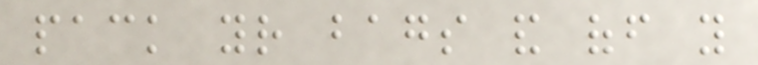pack your bags and off you
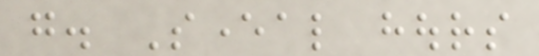go. Several hours
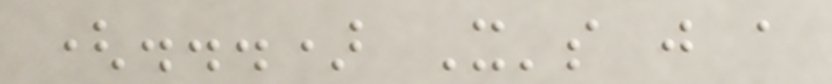(...) It's just a
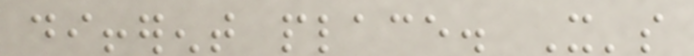different place. It's
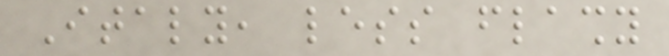Italy, less flashy
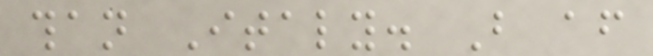than Italy. But after
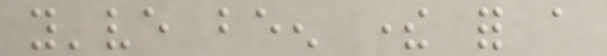you've been there for a
